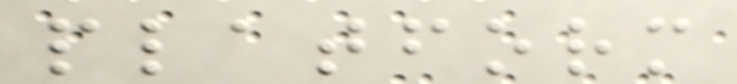platform
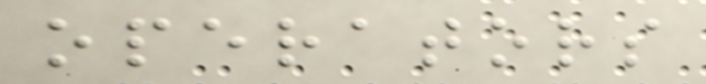operators
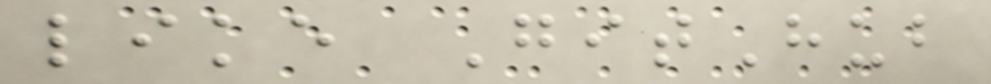like GitHub
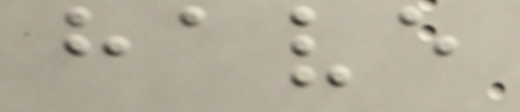have
